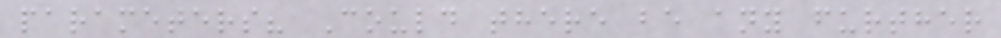parameters? Could there be any further
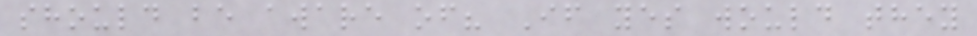should be aware of? If yes would they
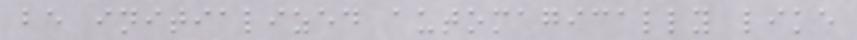be initialized automagically like
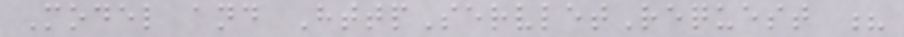Model and HttpServletRequest ?
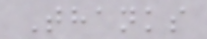Thanks
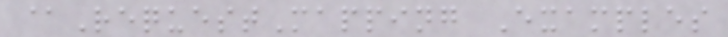@RequestMapping Examples
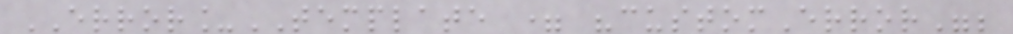ERROR_TEMPLATE = "customError";
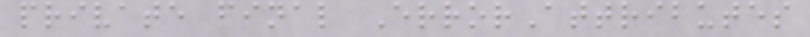private final ErrorAttributes
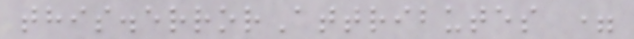this.errorAttributes =
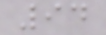94
